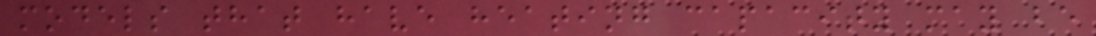models that have heating capacity may be
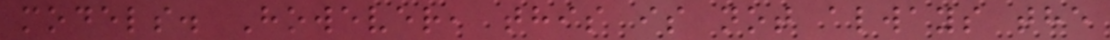models. However, this is not always the
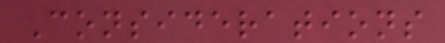Considerations
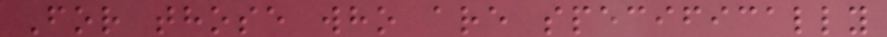For those who are specifically
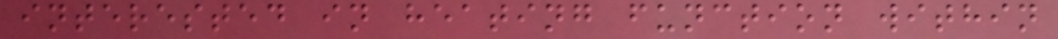interested in heating function within
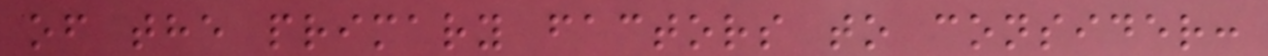of the primary factors to consider:
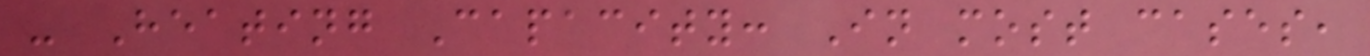- Heating Capacity: In most cases,
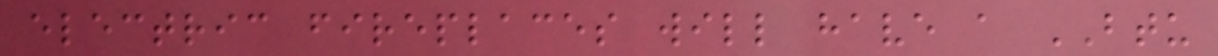electric fireplaces will have a BTU
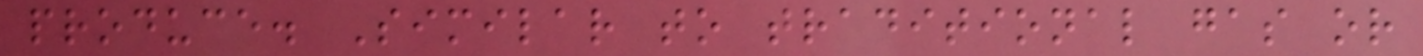produce. Similar to traditional gas or
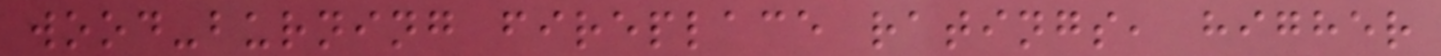wood-burning fireplace ratings, higher
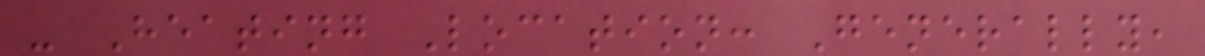- Heating Location: Generally,
